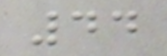44
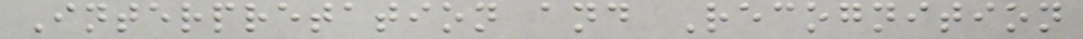Interpretation and Recognition
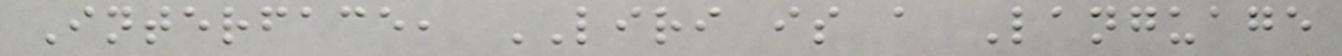Interface, LIRI is a Language
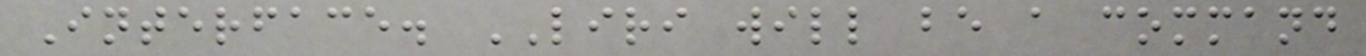Interface. LIRI will be a command
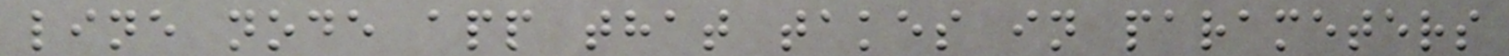line node app that takes in parameters
